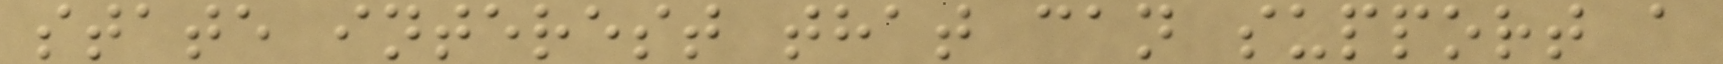state interest that can support a
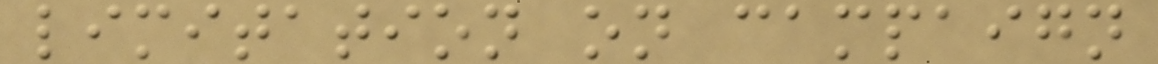limitation on campaign
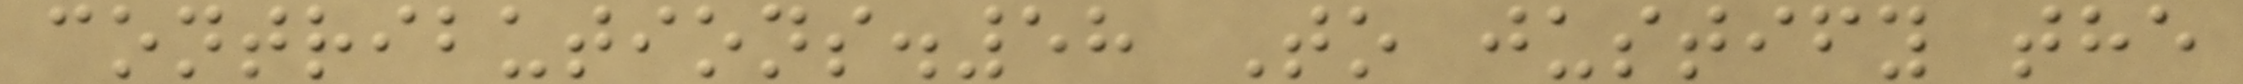contributions.58 To justify the
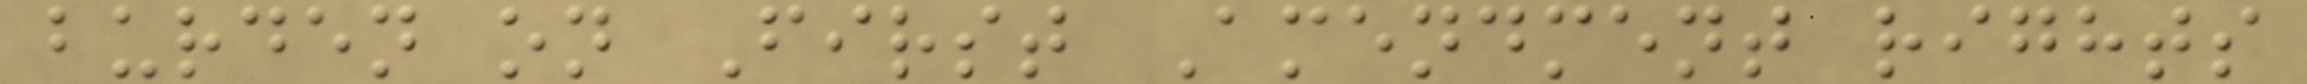burden on First Amendment rights
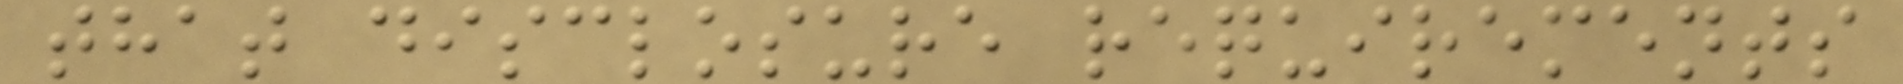that disclosure requirements
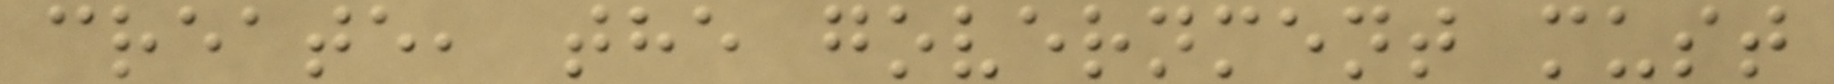create, the government must
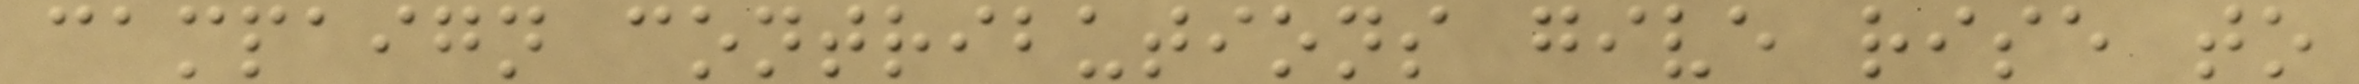campaign contributions give rise to
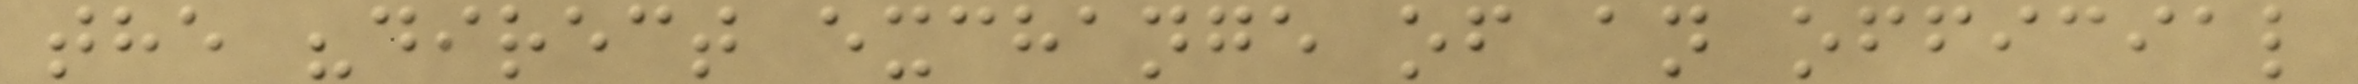the "direct exchange of an official
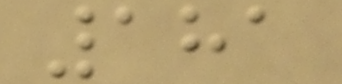181
